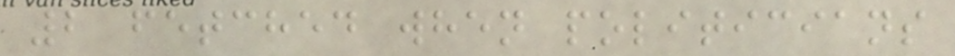2 fetched when politicians
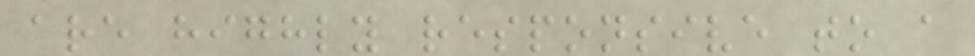are highly responsive to a
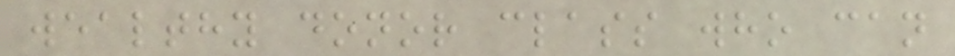wealthy donor class who can
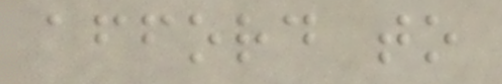afford to
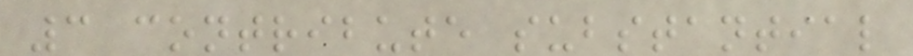3 contribute substantial
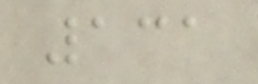131
